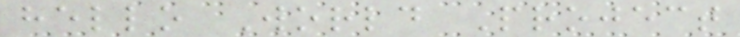hello World Project
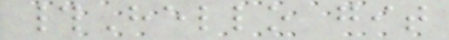#Hello git
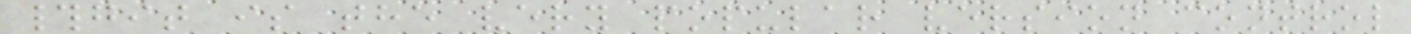#git is the very popular version control
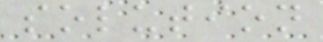solution
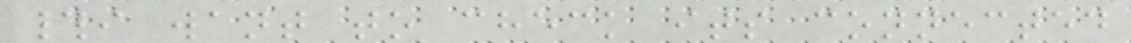#i want to check its connected
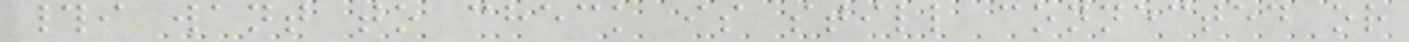#i want to check is still connected or
